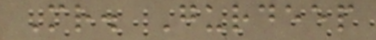Mr. Gurdeep
